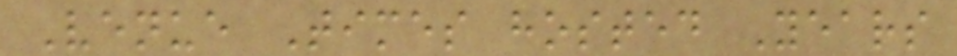Venue Times hosted Years
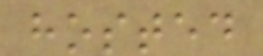hosted
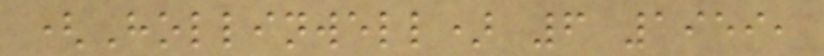(Hollinwell) 6 1959,
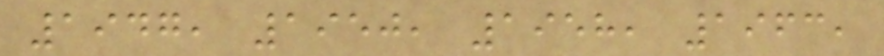1947, 1950, 1958, 1963,
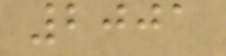2001
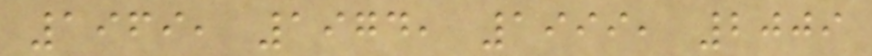1969, 1974, 1999, 2009
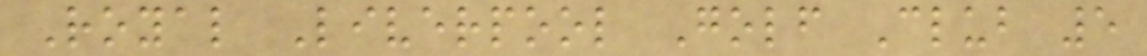Royal Liverpool Golf Club 5
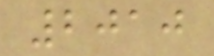2010
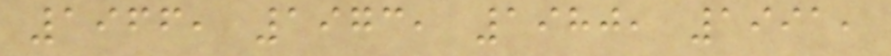1966, 1973, 1980, 1991,
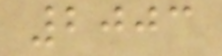2003
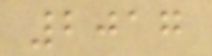2017
